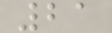21
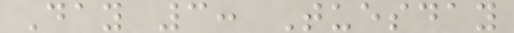Day 3: Tuesday
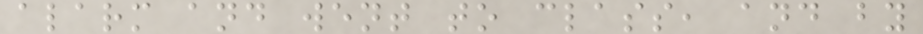alarm and went to class, and by
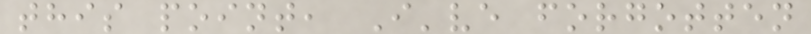this point, I've forgotten
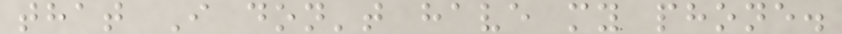that I don't have my phone.
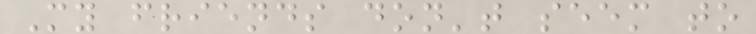My friends don't seem to
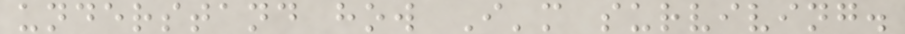understand how I'm surviving.
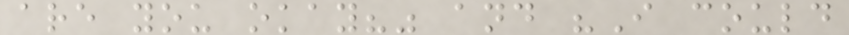are you okay?" and "I could
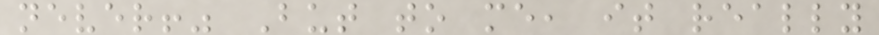never!" But to me, it really
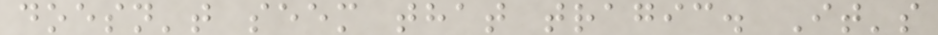doesn't seem that tragic. It's
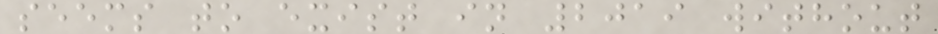seems to exist in 2019 without
